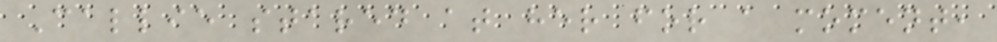Callie stared at her for a moment,
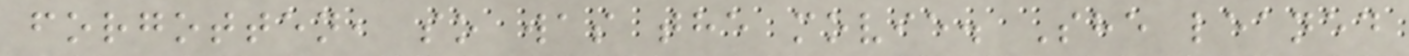forgotten, so was the movie. She leaned
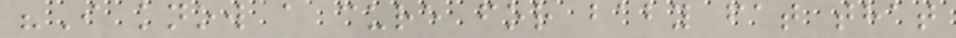"I know a cure for baby fat that
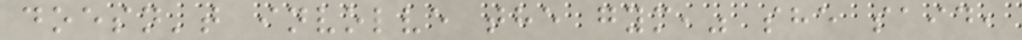doesn't involve the gym," she said,
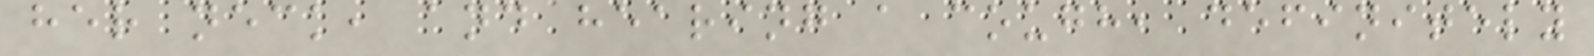her neck, and hearing a cough, definitely
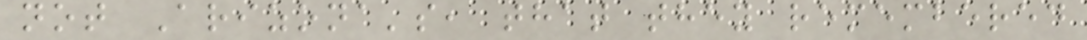not Arizona's, that they remembered
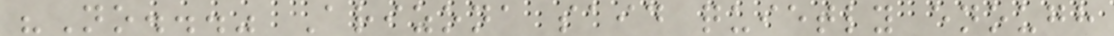"No..." Arizona said quietly enough
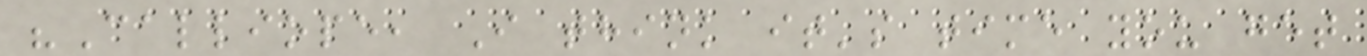"Calliope, I think it's time you get
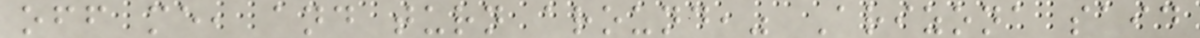off me, and turn around," Arizona said
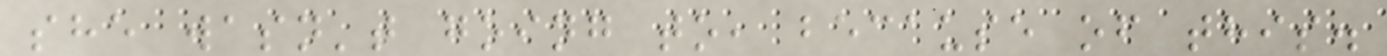she wasn't going to, because of this.
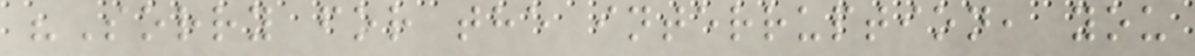"Sorry for the interruption, you
